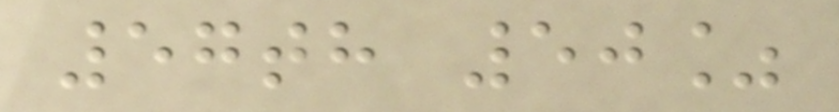57th 50%
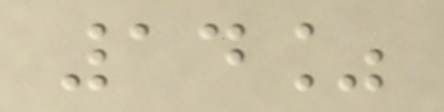14%
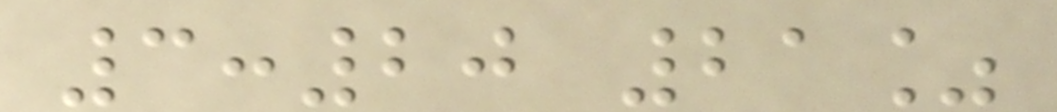3:20 21%
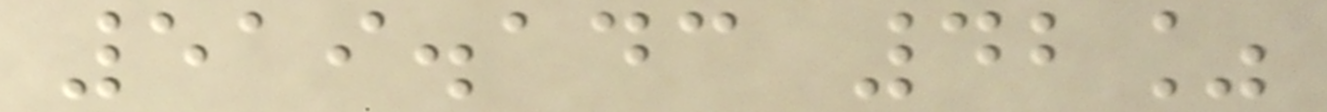519.143 42%
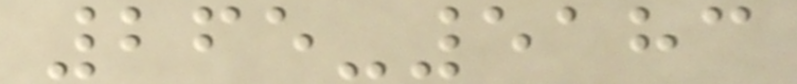265-5183
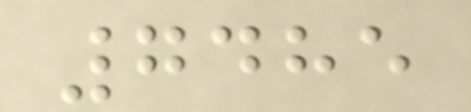7485
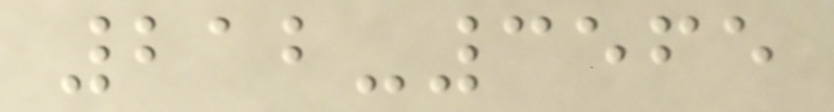212-3565
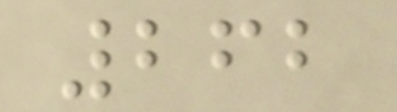262
